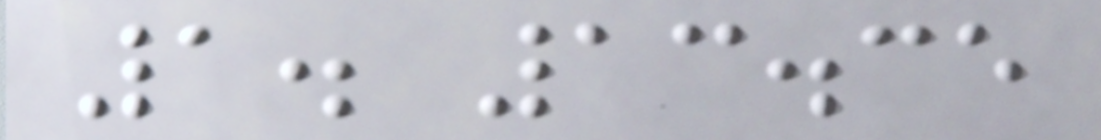1. 13.35
